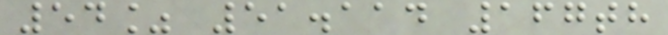54% 51.114 167th
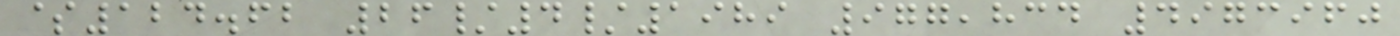$124.62 26/4/1989 977,834 4973960
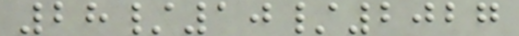28/10/2027
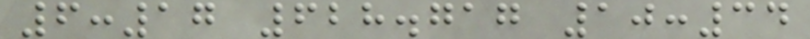6:17 628.717 10:34
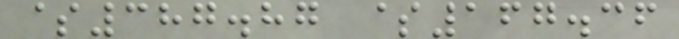$387.87 $167.36
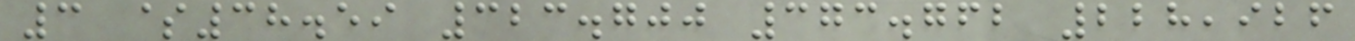3 $38.59 323.700 373.762 228,926
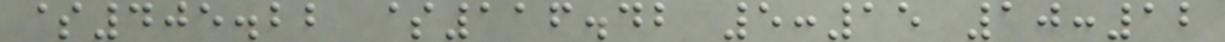$405.22 $116.42 5:15 10:12
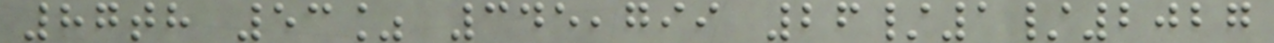87th 53% 345,799 26/1/2027
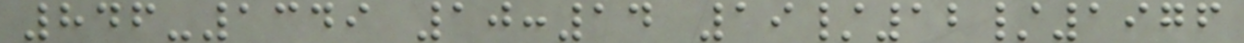846-1349 10:14 19/12/1976
